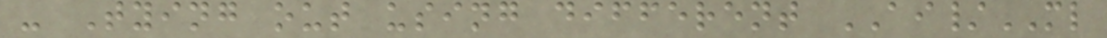- Tying out using different AI/ML
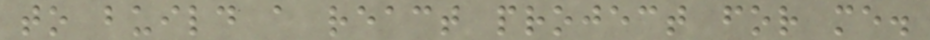to build a react project for me.
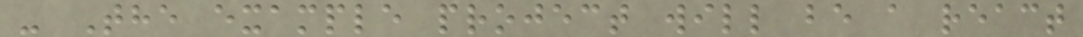- The example project will be a react
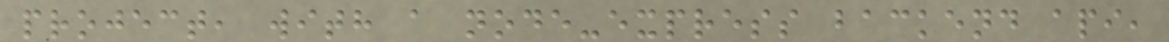project, with a node-express backend api,
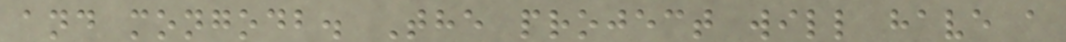and mongodb. The project will have a
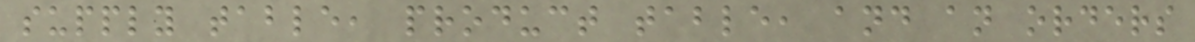supply table, product table, and an orders
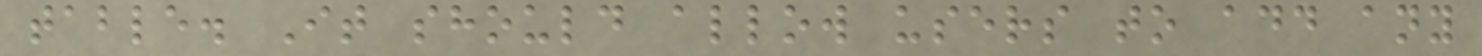table. It should allow users to add any
